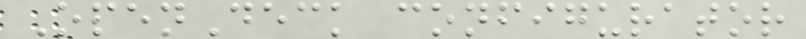OpenDeck configurator
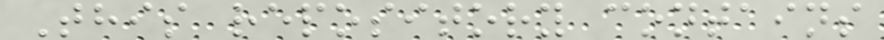This repository contains
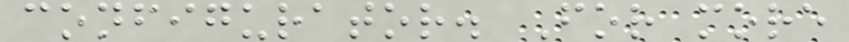configurator. For more
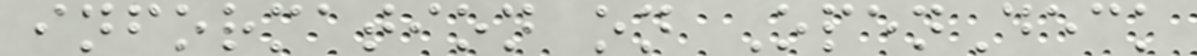information on OpenDeck
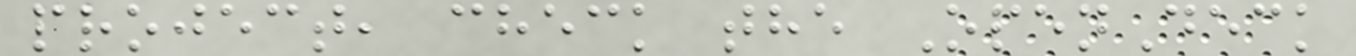project, check the OpenDeck
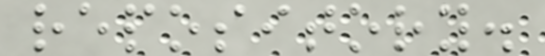repository.
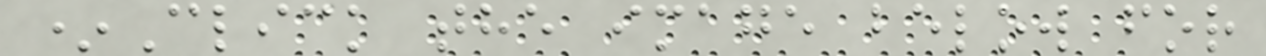*Click the image below for
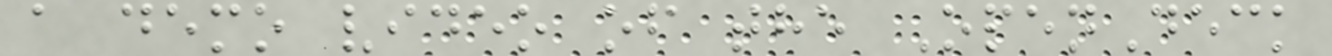a demo video of the OpenDeck
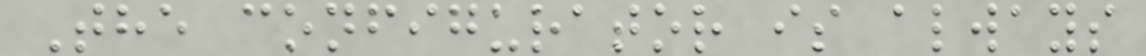The configurator is always
